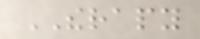THERAPY
